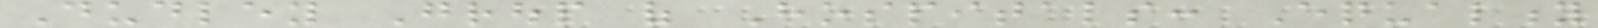Dudley Group of Hospitals: Equality
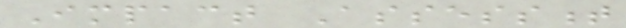Impact Assessment
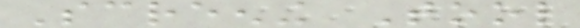Screening Tool
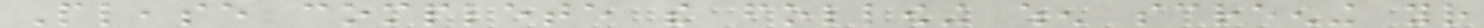Please complete the following when screening your
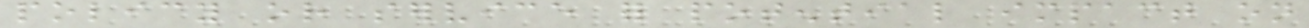policy or service for potential impact on
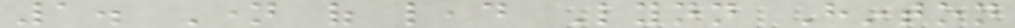1. Name of lead Lynn Hinton
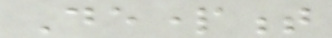Department
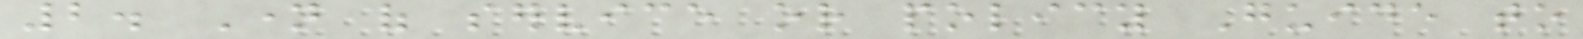2. Name of service or policy Guide to
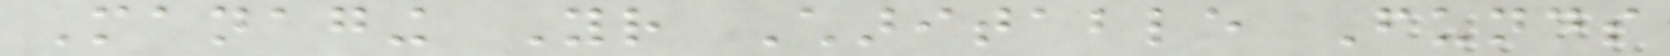Managing Your Charitable Funds
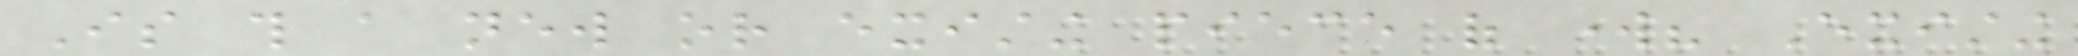Is this a new or existing piece of work? Existing
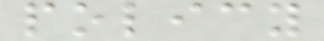policy
